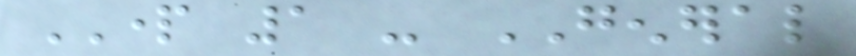PART 1 - GENERAL
